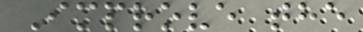Improve the
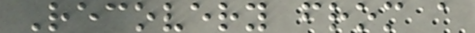Recovery from a
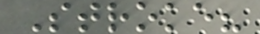Stroke?
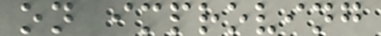on improving
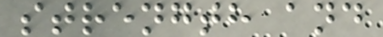strength and
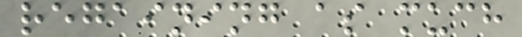regaining as much
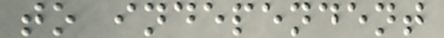to independent
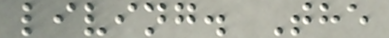living. The
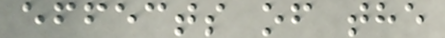effects of the
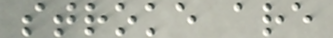stroke are
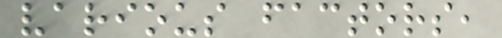various factors,
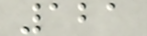121
